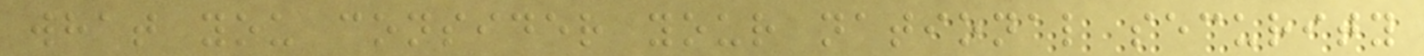what you consider your national security
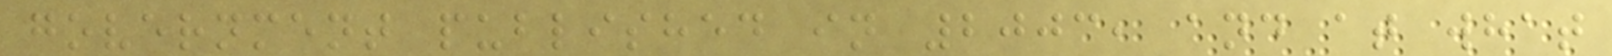government published in 2003, and at what
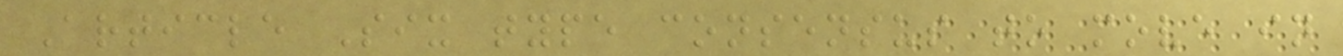Article Six type consensus to move in
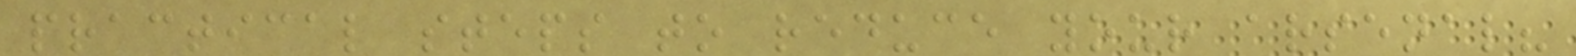practical steps to reduce your arsenal?
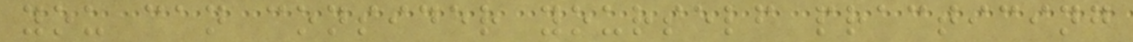you can consider yourself practicing
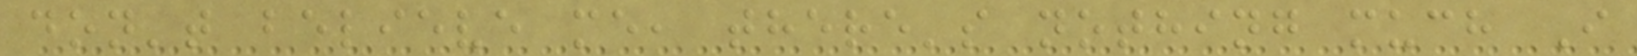don't believe me, there's nothing much I
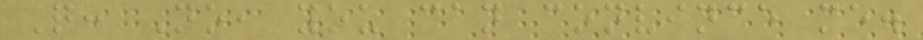Q: No, you can convince me.
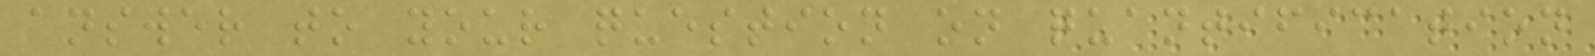answer to your question on quantification
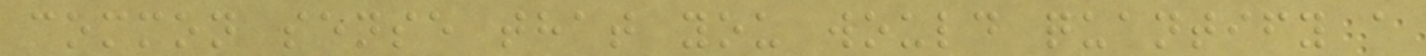common sense that you would quantify a
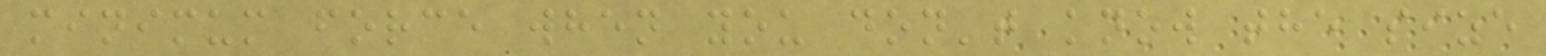minimum force when you don't know the size
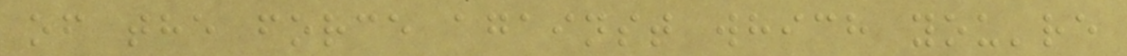of the force against which you're
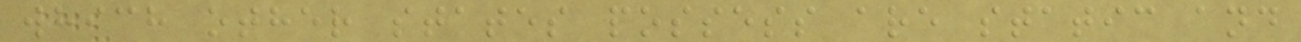which other states possess are static and
